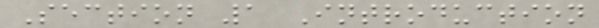Section 1 Introduction
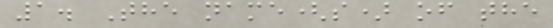1. The name(s) of the
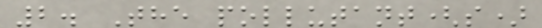2. The pollutant(s)
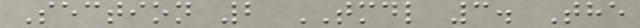Section 2 TMDL 3. The
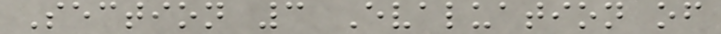Section 3 Evaluation of
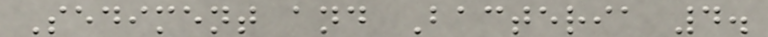Sediment and Bacteria 4.
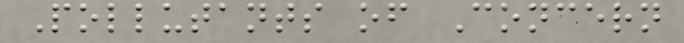Pollutants of Concern
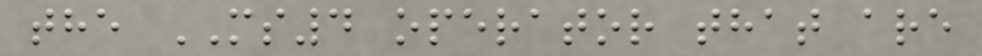the MS4 operator that are
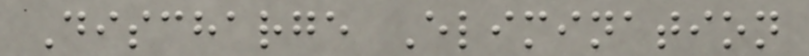Discharge Elimination
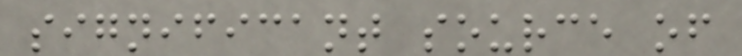significant source of
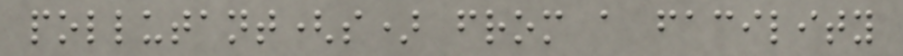pollutant(s) from a facility
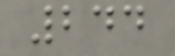244
